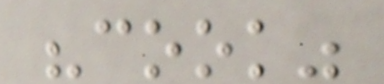"cook"
